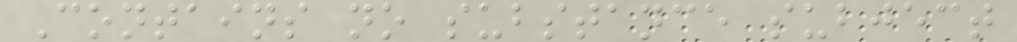Contains no substance subject
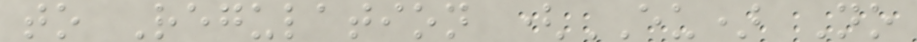to Regulation (EU) No
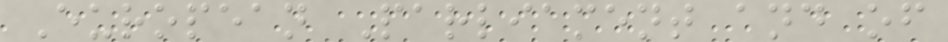European Parliament and of
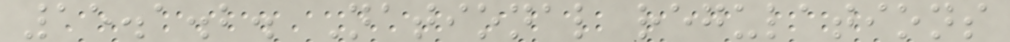15.1.2. National regulations
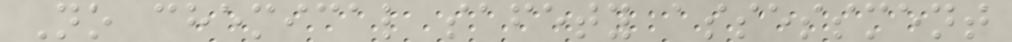No chemical safety assessment
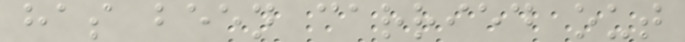has been carried out
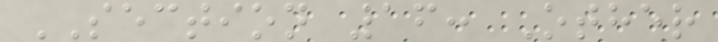SECTION 16: Other
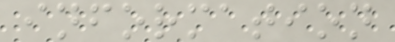information
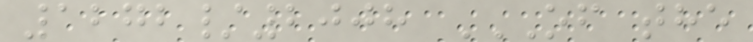1272/2008 OF THE
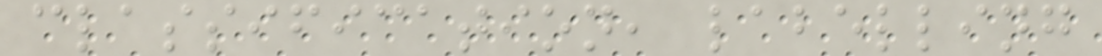classification, labelling
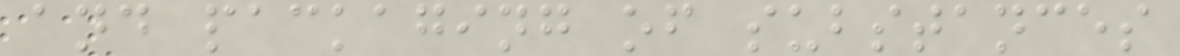and packaging of substances
